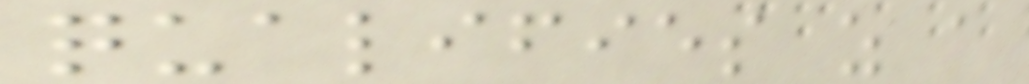qualifies as a
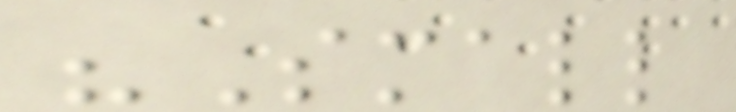"Small
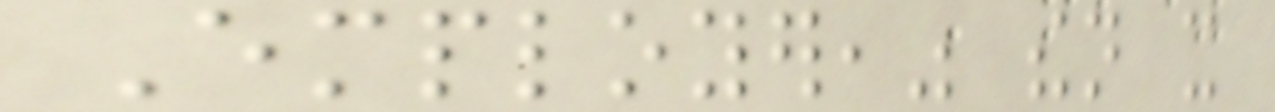Employer," then it
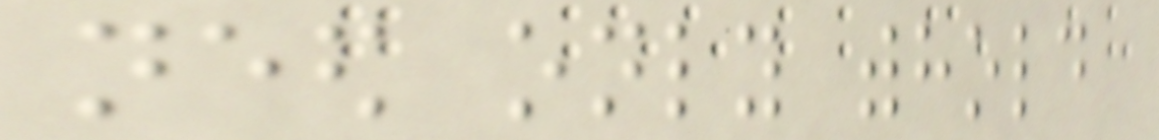need only withhold
